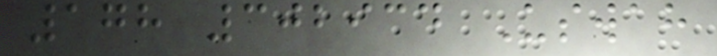178 302934 Uswah
